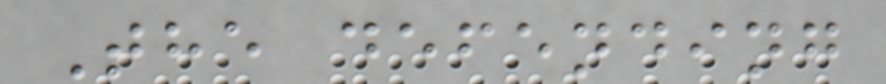The defending
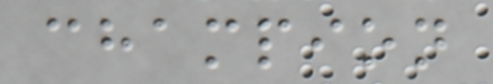champion
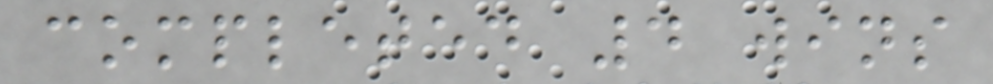completed 4 wins
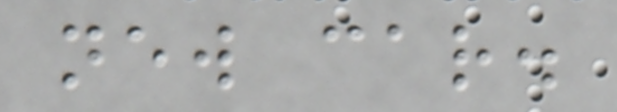new car.
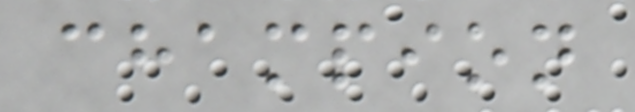champion
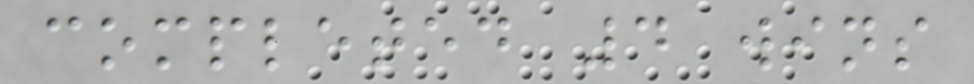completed 4 wins
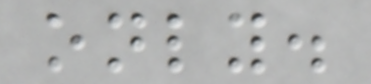only.
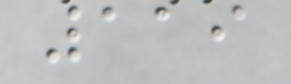119
